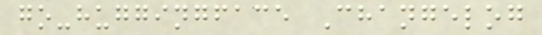go-huggingface Changelog
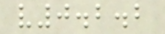v0.2.2
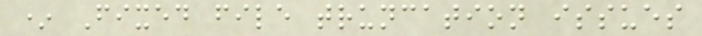* Fixed file truncation issues
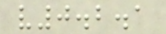v0.2.1
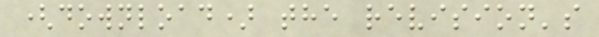(download) the revision's
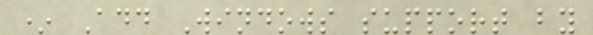* Add Windows support by
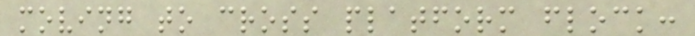moving to cross platform flock:
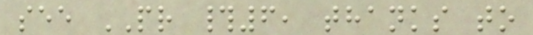see PR #6, thanks to
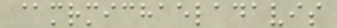@mrmichaeladavis
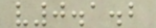v0.1.2
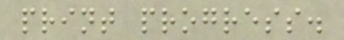print progress.
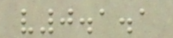v0.1.1
